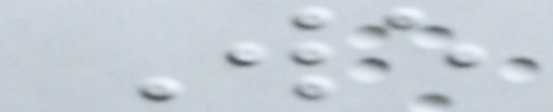We
